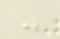-
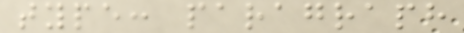type: paragraph
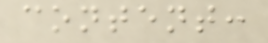content:
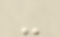-
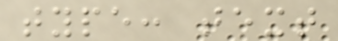type: text
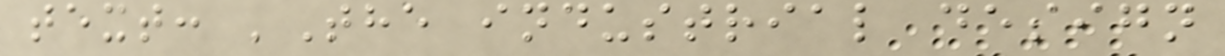text: 'The industrial design
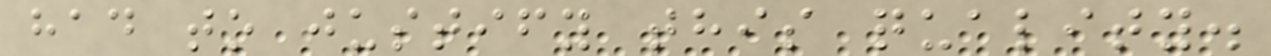had to justify this quality.
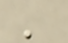'
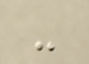-
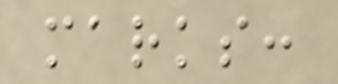marks:
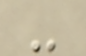-
